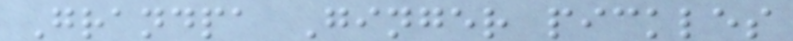Grandpa Ginger pickles
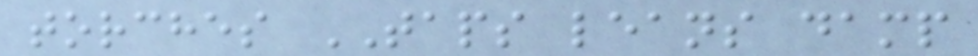torches TAPS leans damp
